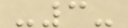-3-
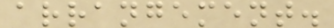arrangement.
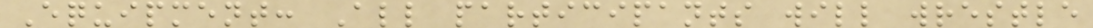Equipment: All participants will wrestle
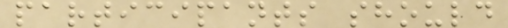participants should
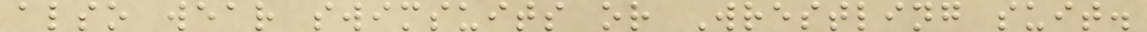also wear swimsuits or Wrestling suit.
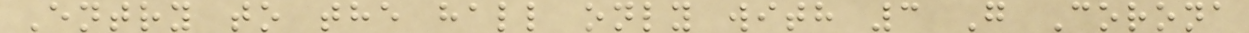Entry to the hall only with 3 G Corona
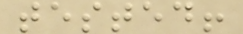tested!
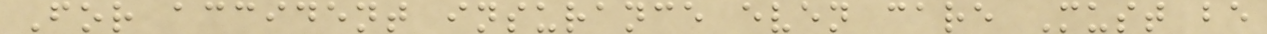For accident insurance even care Must be
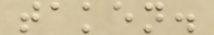taken.
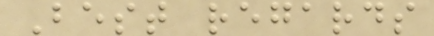Best regards
